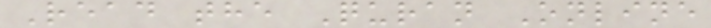Read the Quran Online
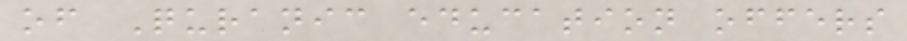of Quranic education offers
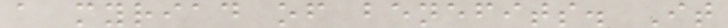a myriad of benefits. It
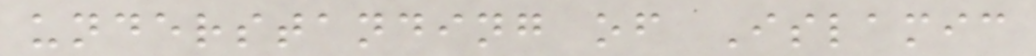understanding of Islamic
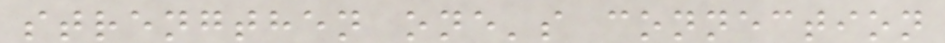strengthen one's connection
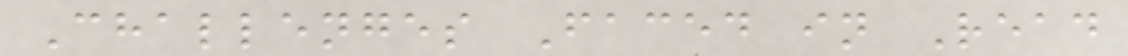Challenges Faced in Read
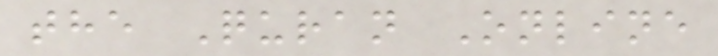the Quran Online
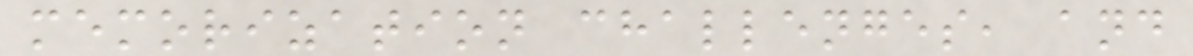memorization challenges, and
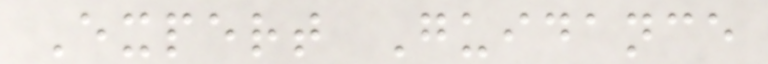Expert Guidance
